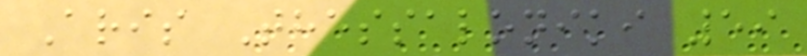Aris Thessaloniki 59
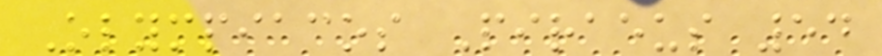Olympiacos Piraeus 54
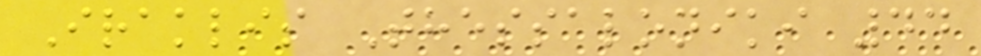Iraklis Thessaloniki 44
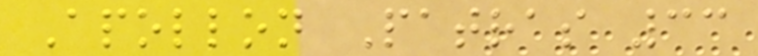Apollon Patras 33
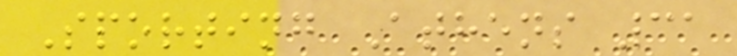Sporting Athens 31
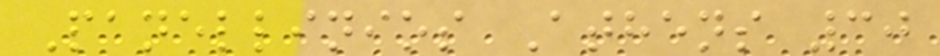Panellinios Athens 30
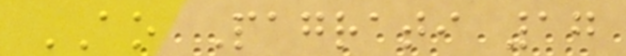AO Pagrati 17
